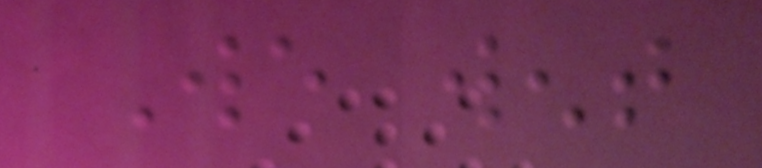We went
